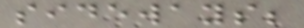sideways;
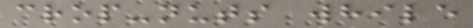crop-nuts while
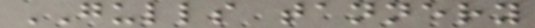GULLS tannery
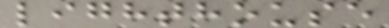lighthouse
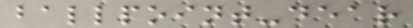ballpoint-dear
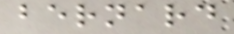bernard
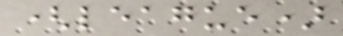(league)
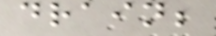drain;
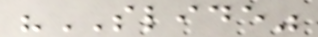"SLIDE"
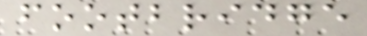footbridge
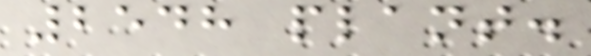2548 plant.
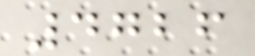4726
